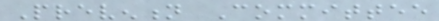Prevention Committee
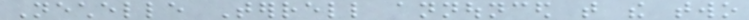Nechelle Terrell announced that the two
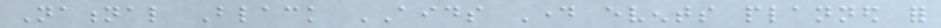National Black AIDS Day events planned for
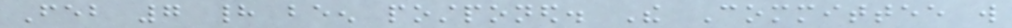Feb 7 had been postponed. The Committee will
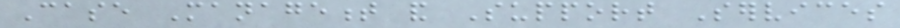Case Management and Support Services
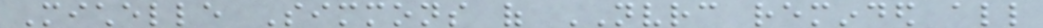Michelle Simmons of NVRC reminded all
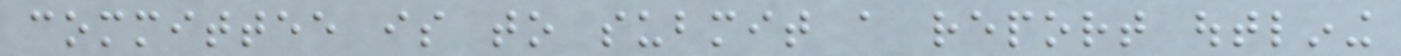committee is to submit a report outlining
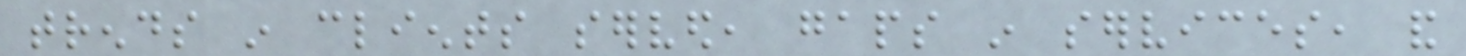trends in clients served, gaps in services, and
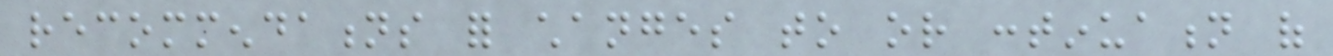recommendations for changes to or continuation of
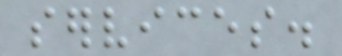services.
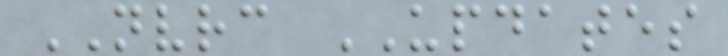NVRC UPDATES
